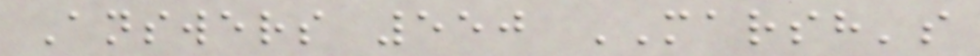Answers 550 MARSH's
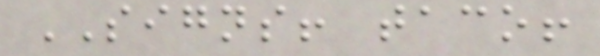SIGNS! taco!
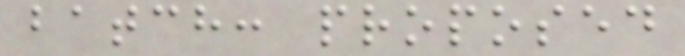batch: proposed
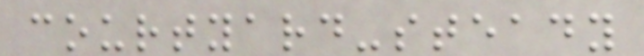courtyard-steady
